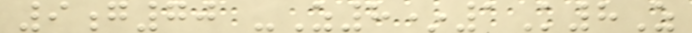9g70 -Z8*1K8Z
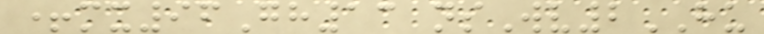+mx96Gh13 nsWv2HU
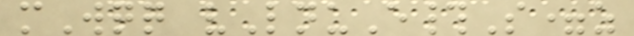mWqq vLnuE#S=z
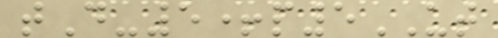tD-5+p5UT
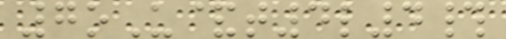7oU&t4l4#
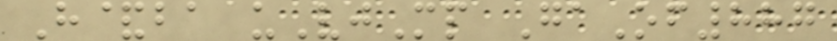H&ba uVjMp GaOf887
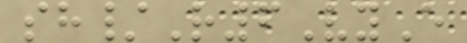sh/R6VyE
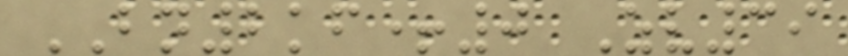BN2kf+0 Zv39
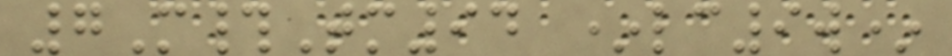7M#Tm94 *lc9w*
